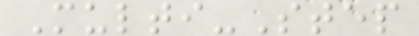Multi-Step
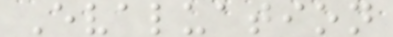Evaluation
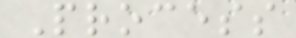Process
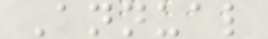Annual
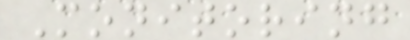Monitoring
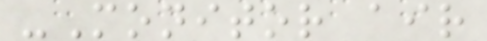-Monitor air
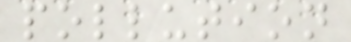pollution
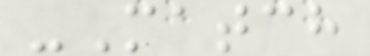-Match
